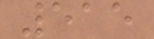515
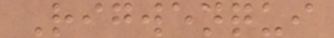Rigwenqui
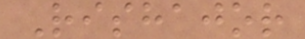Rishajor
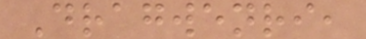Dragwenri,
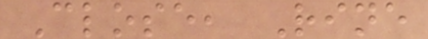Close, Rine
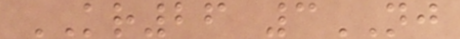KR26 3NJ
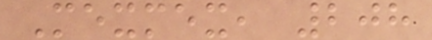Mexmex, 208
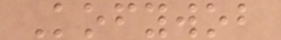Kofywob
